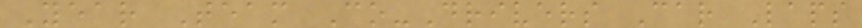Year Team Co-Drivers Car Laps
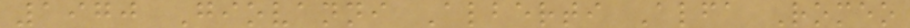1970 Giovanni Alberti Alfa Romeo
